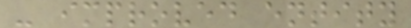- improved entity
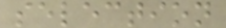selection
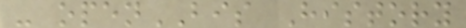- openBIS History
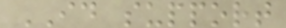ID support
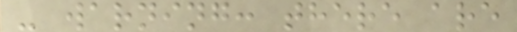- warning: there are
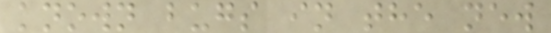known bugs in the new
